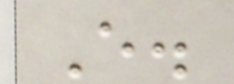E.
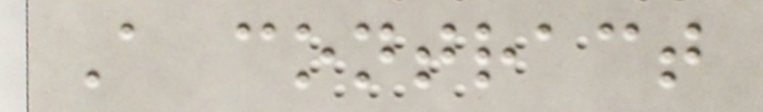A contract
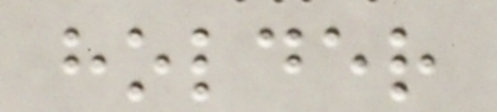holder
